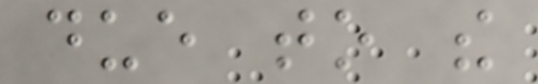due to the
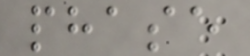phase
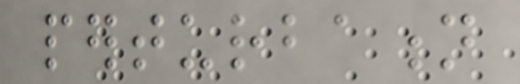perturbation
